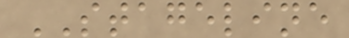STAGELINE
